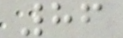86
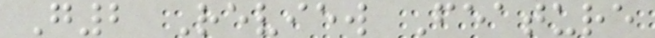G2 Review Feature
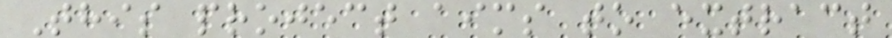This project aims to extract
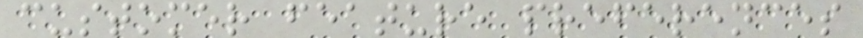customer feature preferences
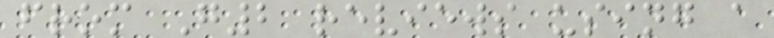from G2 reviews using a
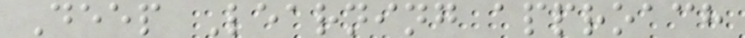Deep Learning approach
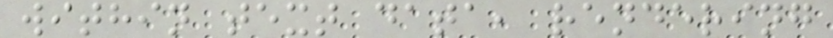within text data, rendering
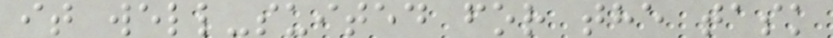it well-suited for the task
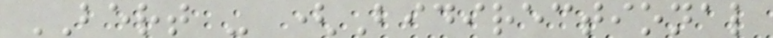BERT - (Bidirectional
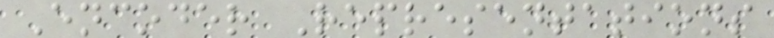Encoder Representations
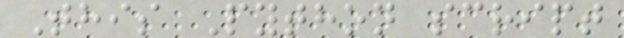This Python script
